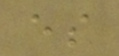es
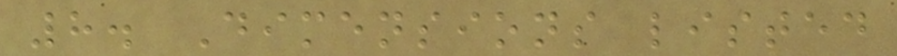8. Dimensions listed
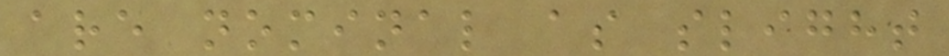are nominal as slight
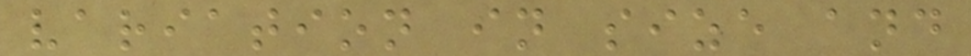variation in size and
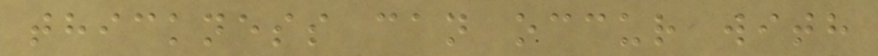thickness can occur with
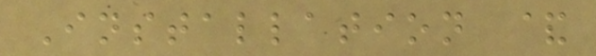Installation &
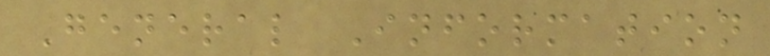General Information
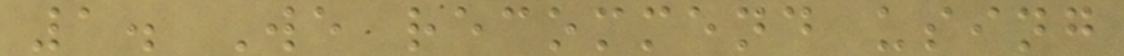1. We recommend using
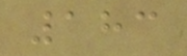183
